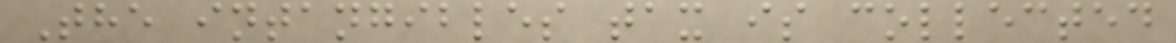The intangibles tax is collected
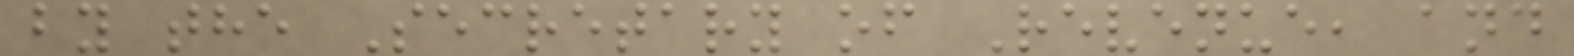by the Secretary of Revenue, and
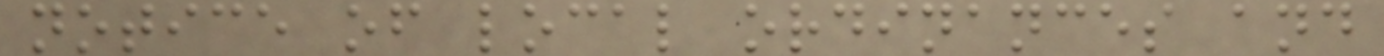notice of local ordinances and
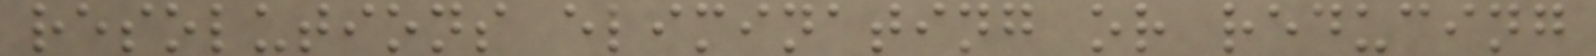resolutions eliminating or reducing
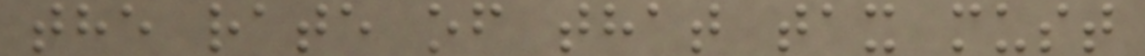the rate of that tax must
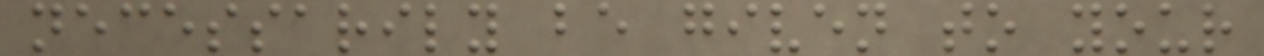necessarily be given to your
